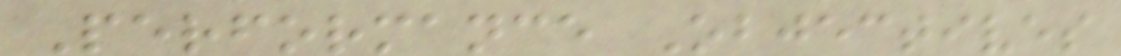Performance Objectives
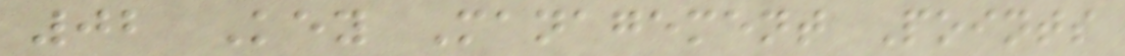02 Key Management Points
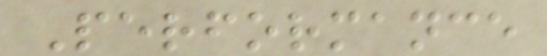Performance
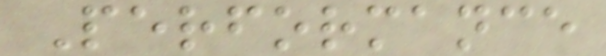Performance
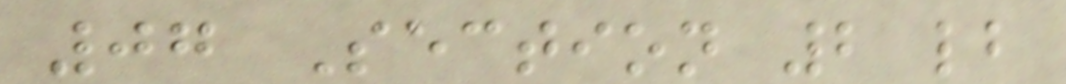07 Section 2 lb
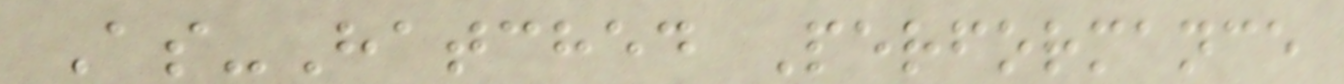As-Hatched Performance
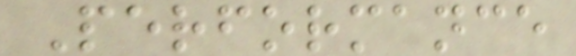Performance
